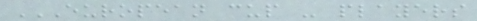EUROPEAN CUP - PLAYERS
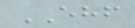EHF
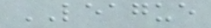LEAGUE
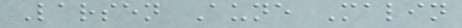Larsen Aune Malin
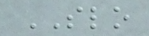SLO
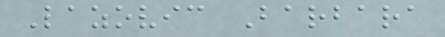Lazovic Barbara
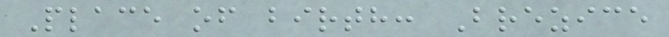Place of birth: Brezice
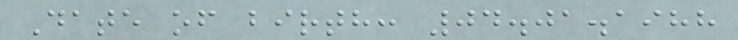Date of birth: 04.01.1988
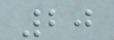20
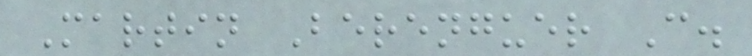Martin Berenguer C.
